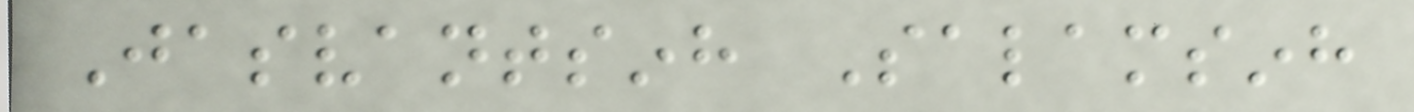Jasvantsinh Salamsinh
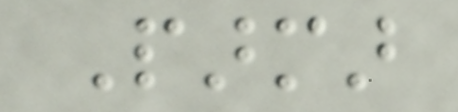Parmar
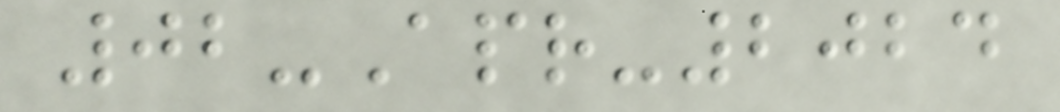02-Apr-2024
